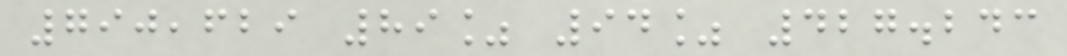790,629 89% 94% 427.243
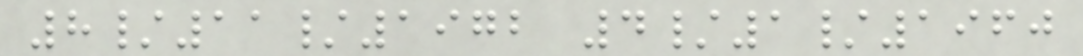8/11/1972 4/1/1960
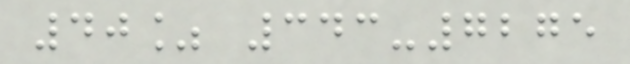40% 343-7275
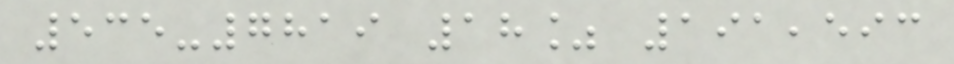535-7819 18% 191,593
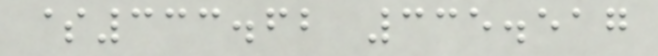$333.62 335.517
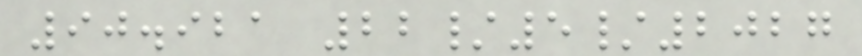90.921 22/5/2027
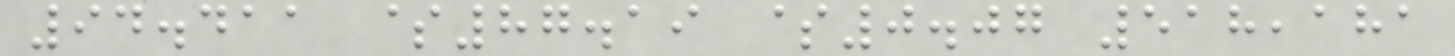94.411 $87.19 $0.07 518,181
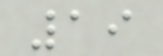19
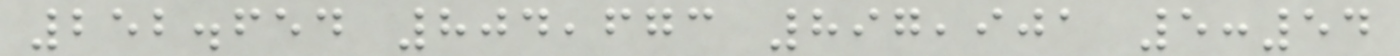252.654 804,673 897,901 5:54
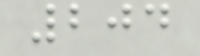204
